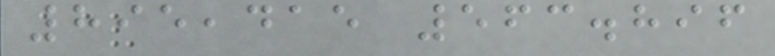895,415 563.896
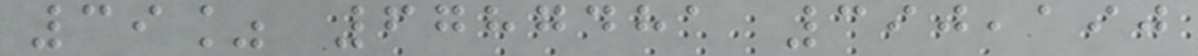39% 6787481 390,190
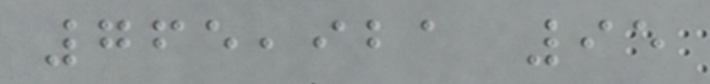765,921 95
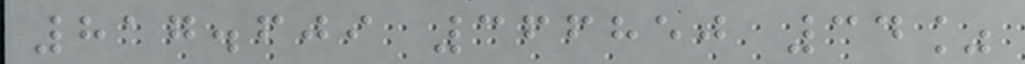817.609 366850 34%
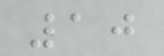10
